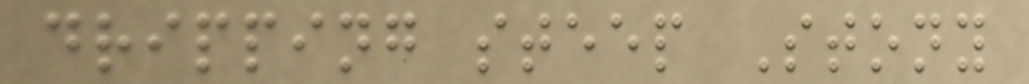dripping steep Stony
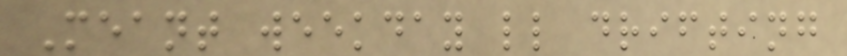Meant weekday ll drifting
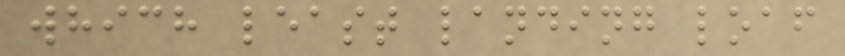which least landing loaf
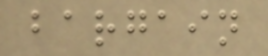bargain
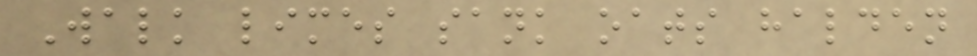Walk limes sank oats halden
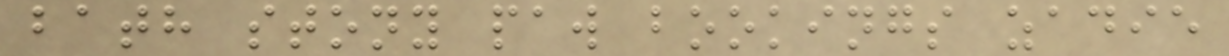bath stony paw bookings zadie
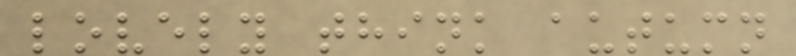lovely think autumn
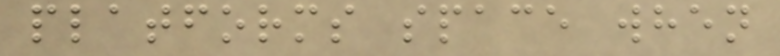platforms space when
